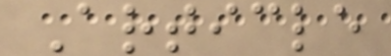Article
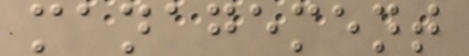management
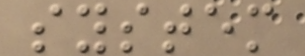system
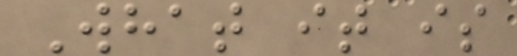What it is
